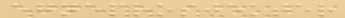egneprosjekter
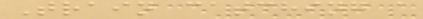Train catching a
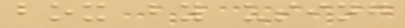box by using
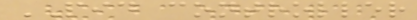PID controller
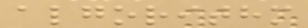algorithm
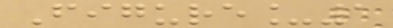Figure_1
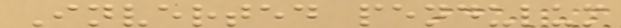Inverted pendulum
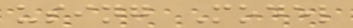using Model
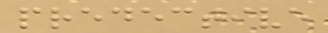predective
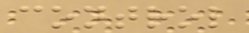control
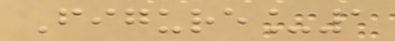Figure_1
